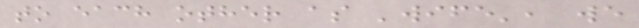to each other as 'wife', we
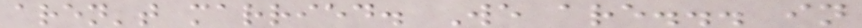aren't married. We are... in
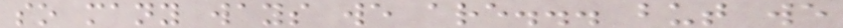so many ways we are... but we
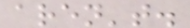aren't.
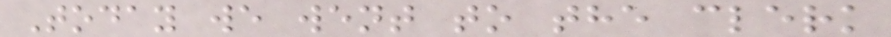Today we went to the clerk
